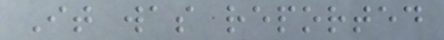It was reported
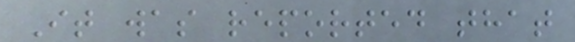It was reported that
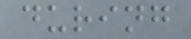during
